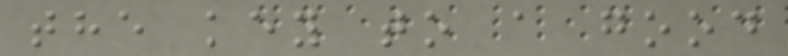the key to a good
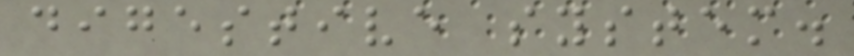digestive system.
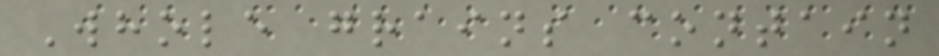Whole grains contain
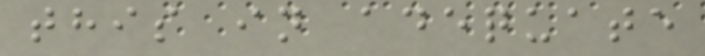this in adequate
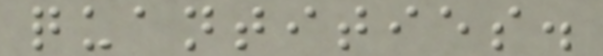quantities.
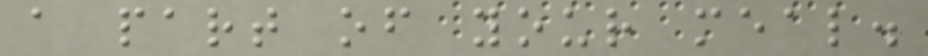a part of your meal.
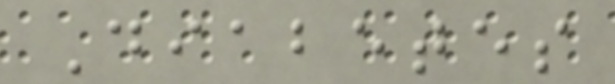Diabetes
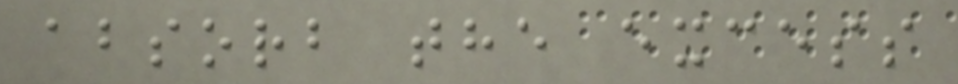absorb the excess
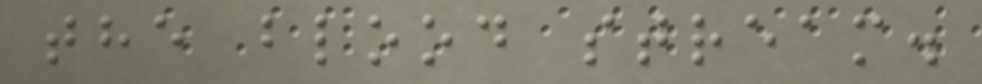the blood stream.
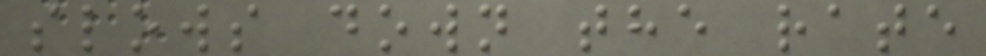slows down the rate
